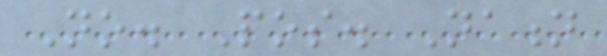No. Pos. Nation
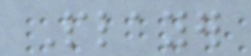Player
